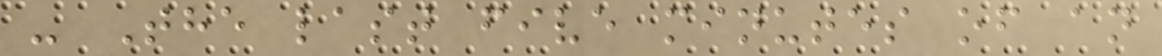- The last five minutes of an
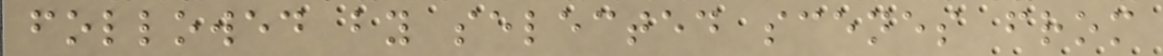followed by selected scenes from
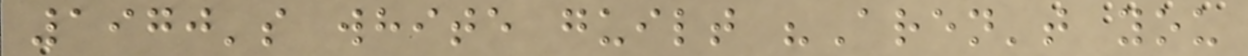1970's white guilt "Aren't you
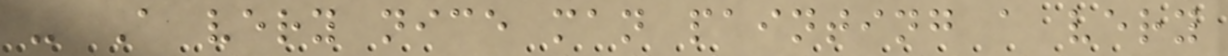- A very nice man painting a very
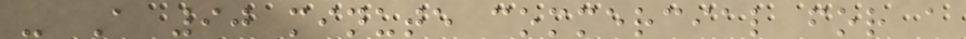- A 90 minute commercial for a
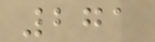271
